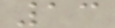13
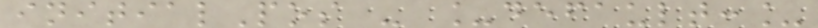initialPos - _default:_
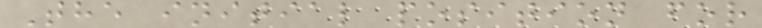The initial position for
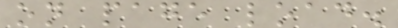on page load.
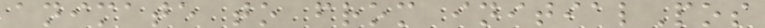animate to from initialPos
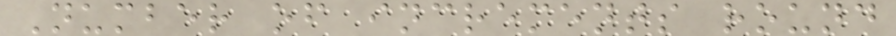Number of increments round
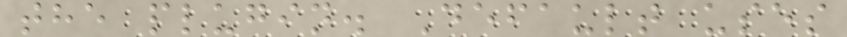the plugin. Default uses
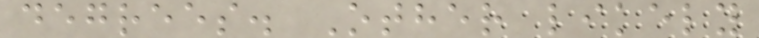degrees. Other likely
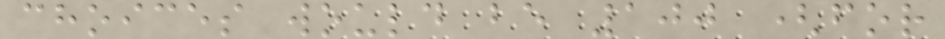choices would be 100 (for
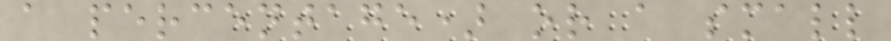a percentage) or a small
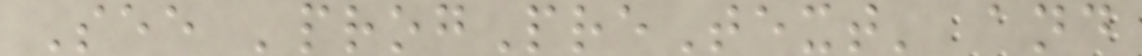See 'progPreText' and
